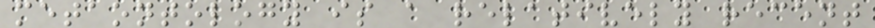metaontology is a relatively recent
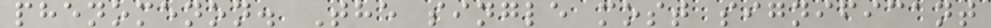phenomenon. The single most significant
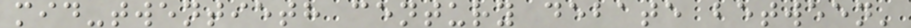mid-twentieth century debate between'
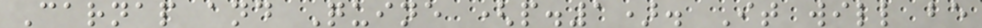Carnap and Quine (p.1). It will be
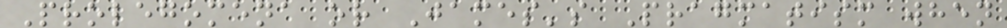Prolegomena or James's Pragmatism when
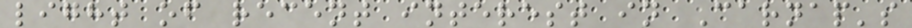light of recent interest in Carnap's
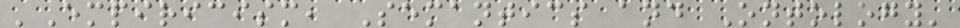'Empiricism, Semantics and Ontology'
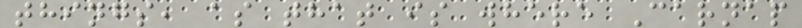things, as that is where Carnap
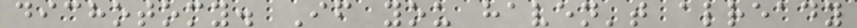dichotomy. If you haven't already
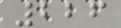226
